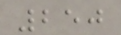250
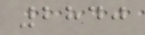2840
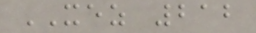XEZ 212
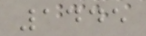1445
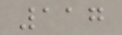117
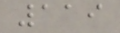119
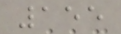155
